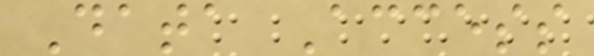Data Access
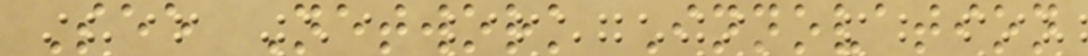See Network Innovation
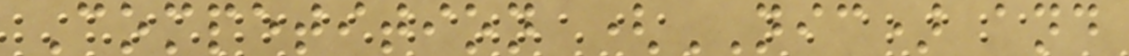Competition (NIC) and
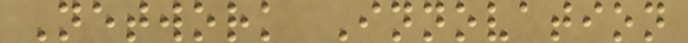Network Innovation
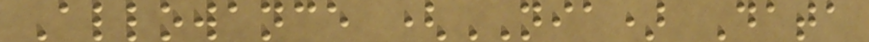Allowance (NIA) Data
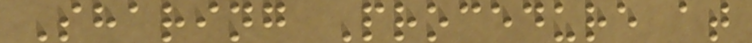Sharing Procedure at
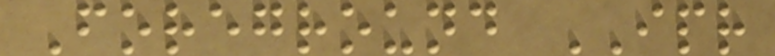Foreground IPR
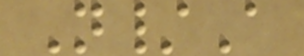N/A
